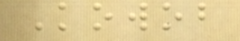Kowob
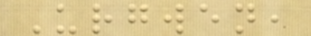Urgwen,
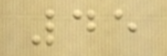45
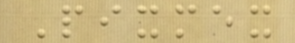Pixmex
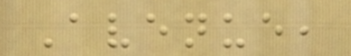Avenue,
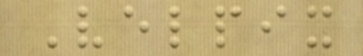Velpix
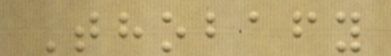Thobafy
